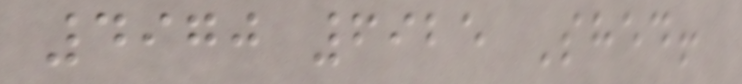4970 6925 Shed!
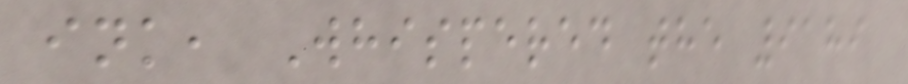ink, Whispered the 9189
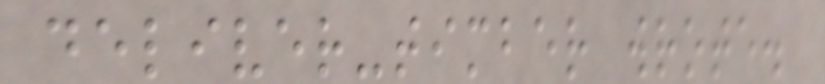deliver-timber wrote.
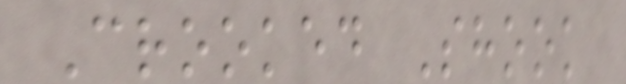Crooked Shook
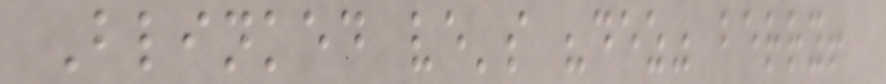Blinked ve's "dez" berry!
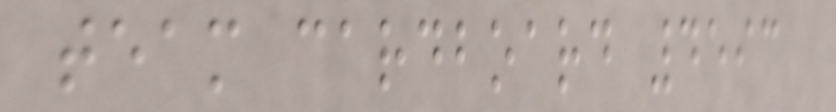team cardboard 4593
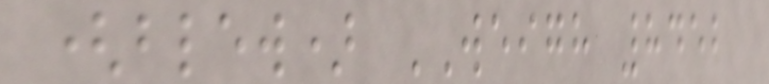(blew) WEIGH 8452
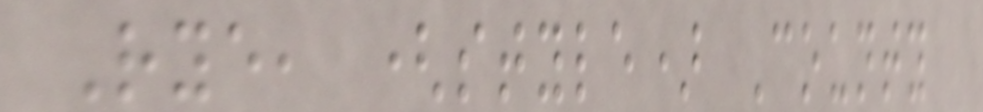Rye, (style) County
